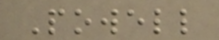Powell
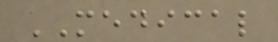MEDICAL
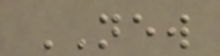NEW
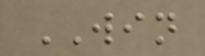WIN
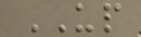UP
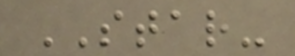STAR-
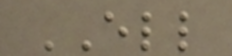ELL
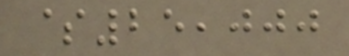$25,000
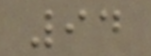94
